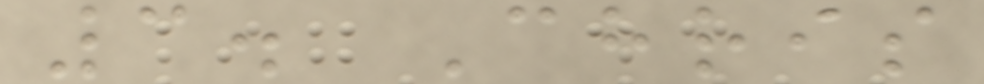3. Chris
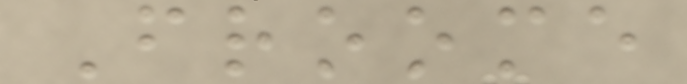Froome
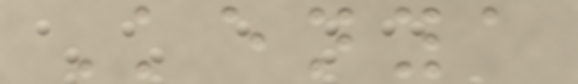Kenya
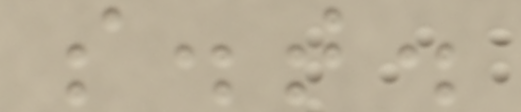s.t.
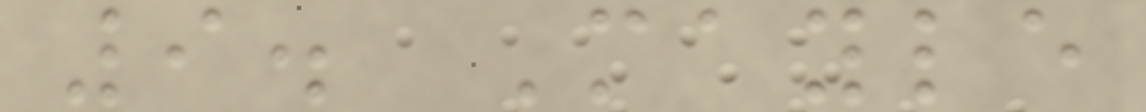9. Mayle
